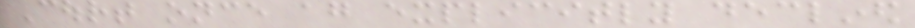Court once again explicitly declined
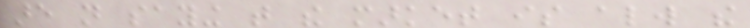are not saying that the market is always the
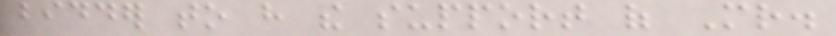bidder to have the support of Mr.
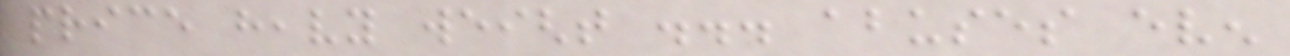price heavy weight ... abuses even
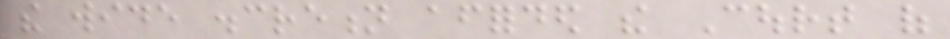the wide discretion afforded the Court of
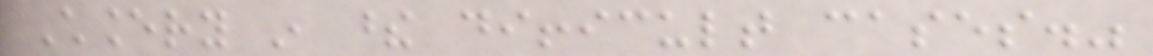Chancery in these difficult cases."
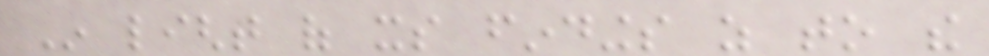In light of its findings as to the
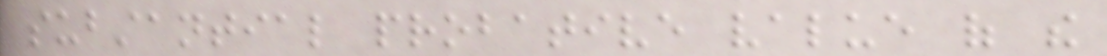substantial probative value of the
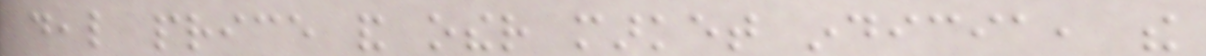deal price and other market indicia, the
